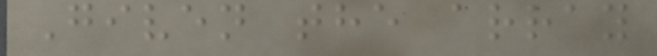Given the array
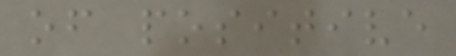of positive
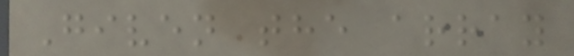Given the array
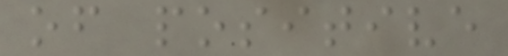of positive
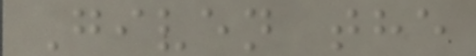Given the
